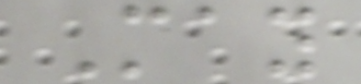May
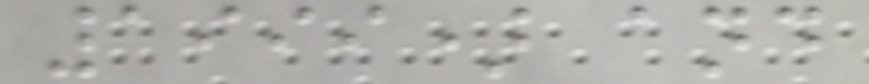1999) and
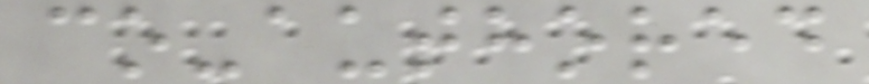co-authored
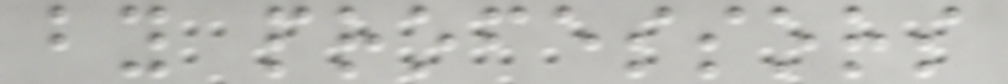by professors
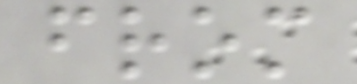from
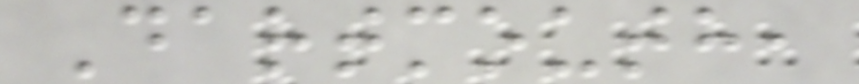Dartmouth,
